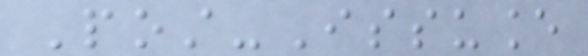Post-Issuance
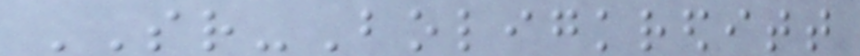SR-Boligkreditt
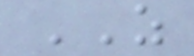AS
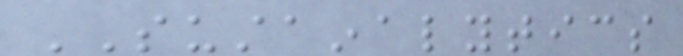SUSTAINALYTICS
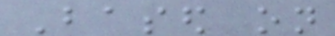Based on
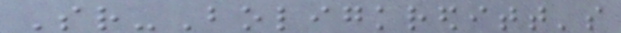Sr-Boligkreditt's
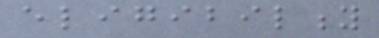eligibility
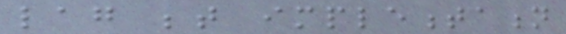lag between implementation
